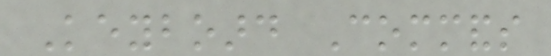Keyboard Commands
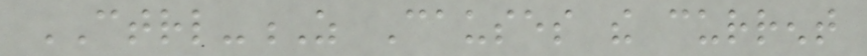CTRL-Z Causes the current
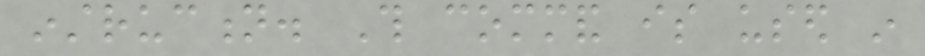instruction. This command is used in
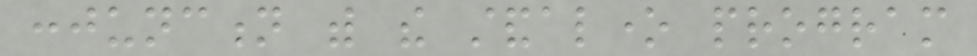conjunction with the standalone program
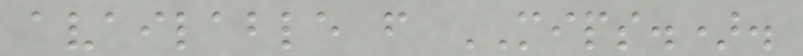available from MIPS.).
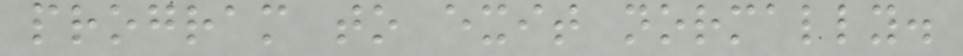program to exit normally.
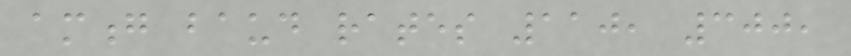among baud rates 110, 300,
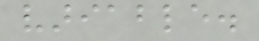variable.
